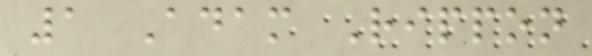1 Adam Rippon
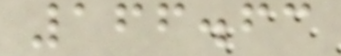166.63
